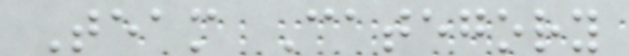Team Category
